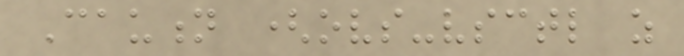Caution (ovs-vsctl as
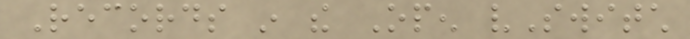Records in the Open vSwitch
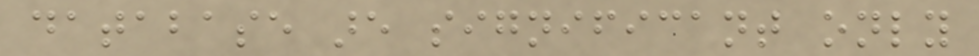database are significant only
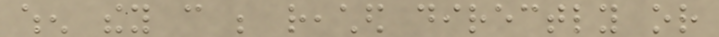when they can be reached directly or
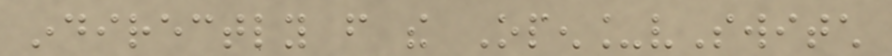indirectly from the Open_vSwitch
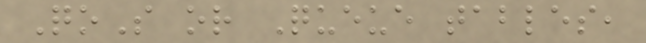QoS or Queue tables,
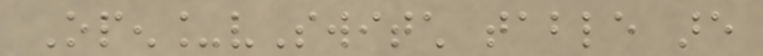Open_vSwitch table are
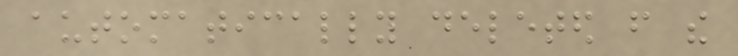automatically deleted from the
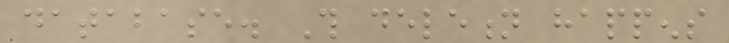database. This deletion happens
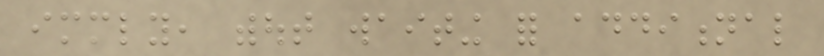immediately, without waiting for additional
